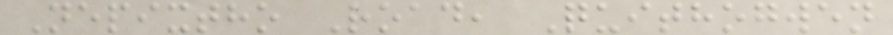Nepixtho Road, Quithogwen
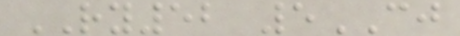RY52 5CJ
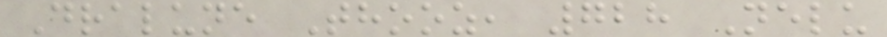Dralune Thooz, 728 Nelu
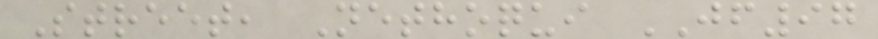Street, Nethoqui JF97
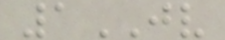1JV
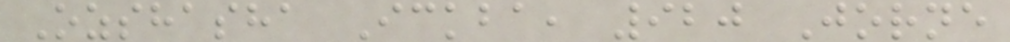Ozshasha Ickba, 920 Jorne
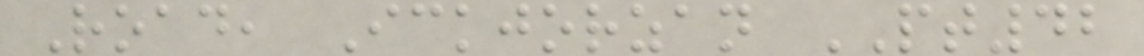Road, Ickjorzan PT42
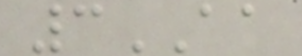3AA
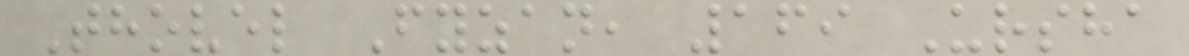Thovel Fyzan, 169 Ursha
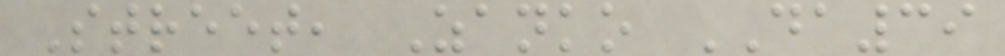Street, Zanko DA39
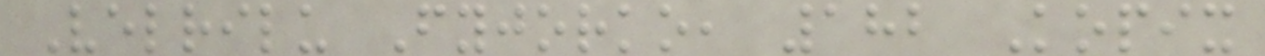Velrilu Fyjorko, 182 Kopix
